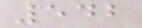542
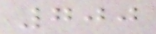700
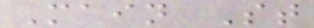Main St
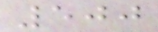500
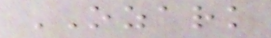OZARK
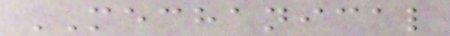MECHANICAL
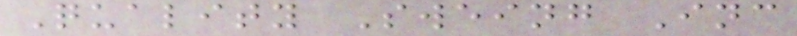Quality Sweing Inc
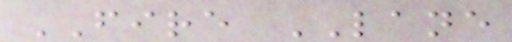FIRE LANE
